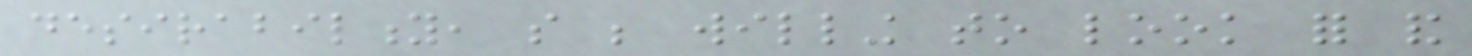desirability, so be willing to look for and
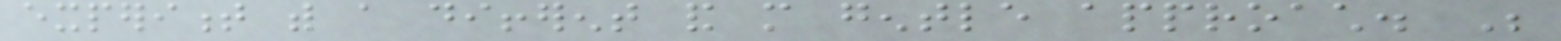experiment with a different and more gentle approach. Be
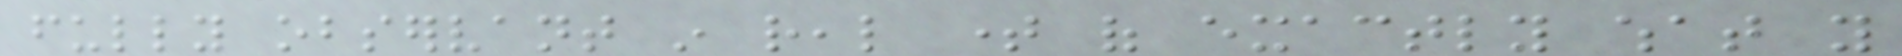fully observant in real time of exactly what you
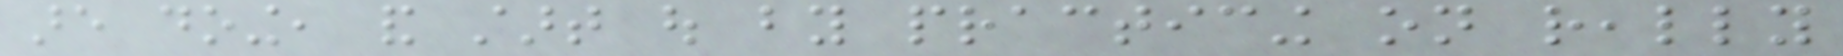are doing, and start out by practicing on really
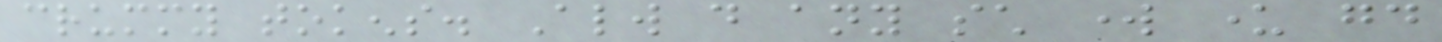crummy tokens. Always do any such work under good
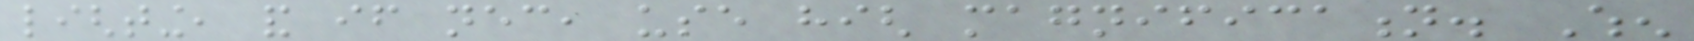lighting, and if necessary, use high magnification. When
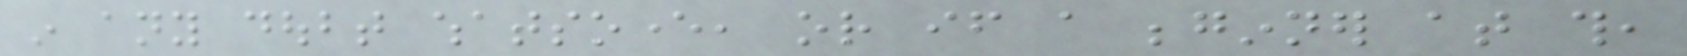in any doubt whatsoever, or if a beginner at this,
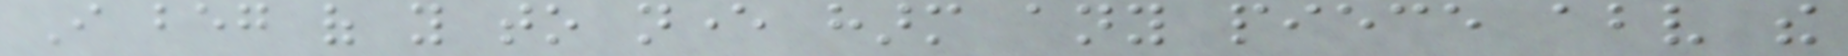I beg of you to never harm any piece above the
